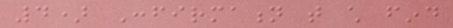4) Confirmation that child find
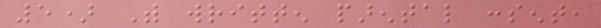5) With written parental consent,
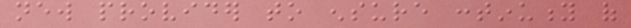new provider to ensure continuity of
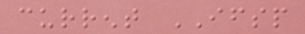current IFSP
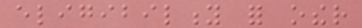eligibility for other
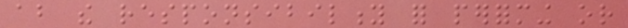about the responsibility for performing or
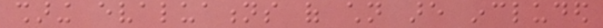sharing evaluations of children are included
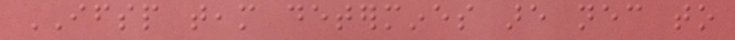IFSP team determines are necessary to
